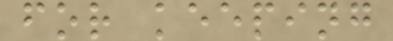for keeping
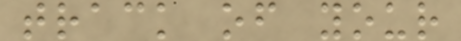track of your
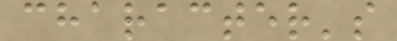character's
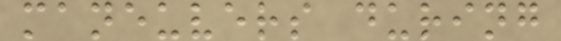maneuvers during
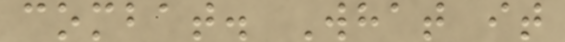combat. What it
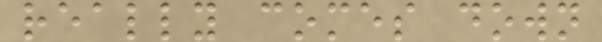really comes down
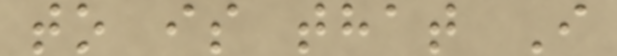to is that I
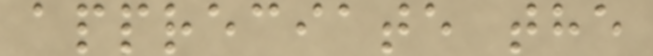appreciate the
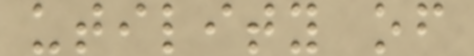utility of
